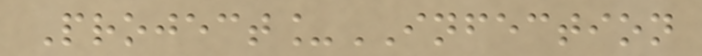Project_INFECTION
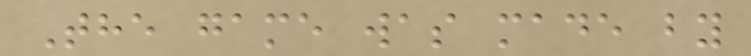The game was made by
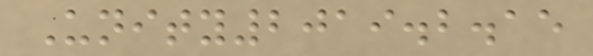Unity2019.2.15
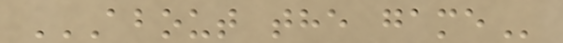ABOUT THE GAME
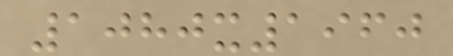1080x1960
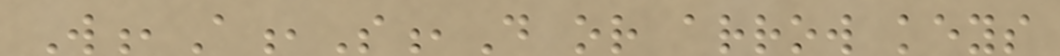W,A,S,D or arrow keys
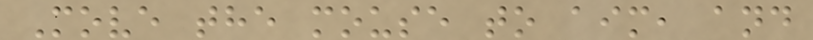Move the mouse to aim, and
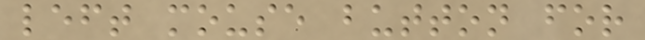left mouse button for
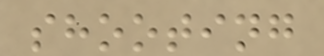shooting
